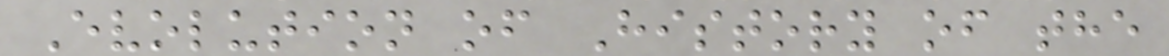Evolution of History of the
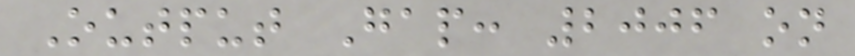Output Gap: 2006 on
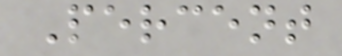Percent
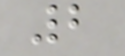2
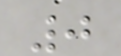0
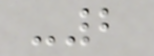-2
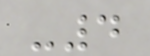-4
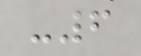-6
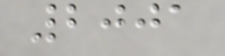2001
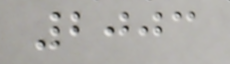2003
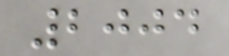2004
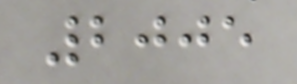2005
